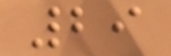29
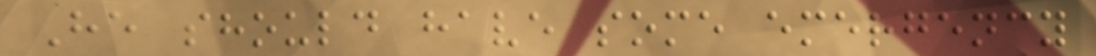He should have some emergency
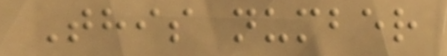This number
